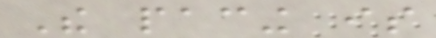The pacing is
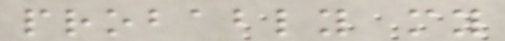probably my
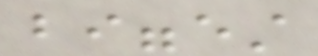biggest
